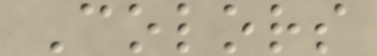Colors
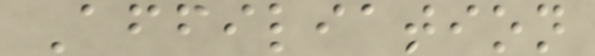Affiliation
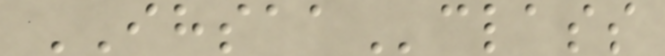IHSAAclass
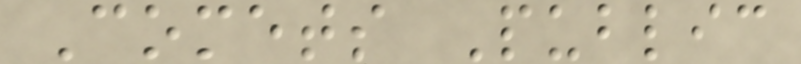Comets Public
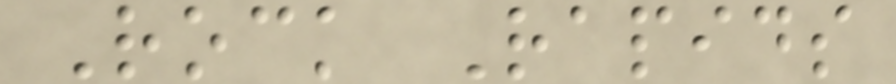Rock Rapids
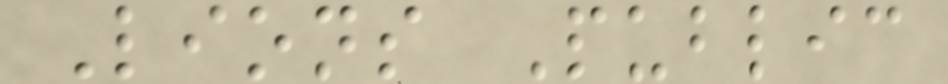Lions Public
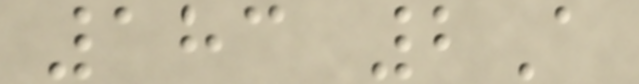183 2A
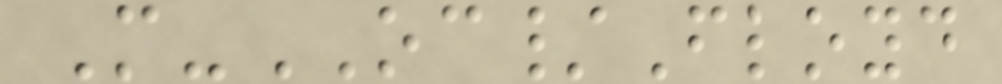M-OC/Floyd
